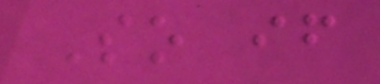So if
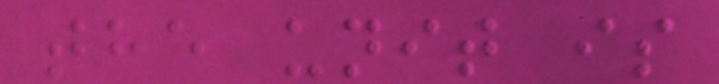the unit is
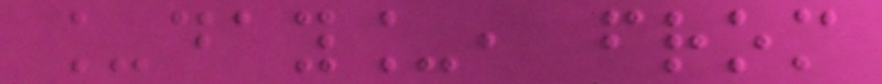_day_, from
